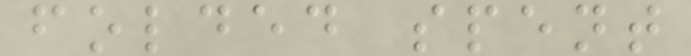folded spent
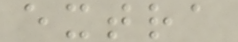extra
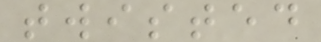twisted
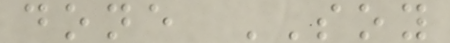done SOY
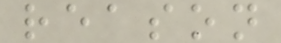reason
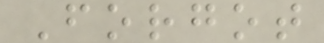Forgot
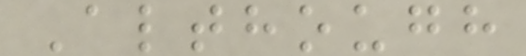Although
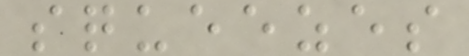squeezes
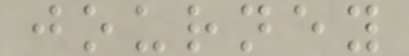journey
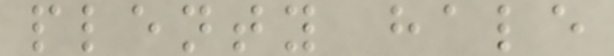plenty hale
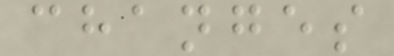changes
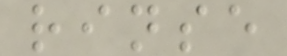rinse
